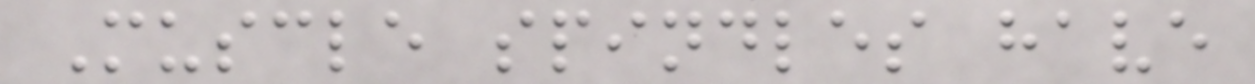Muscle spindles have
